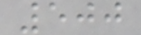500
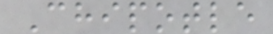Chipotle
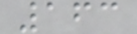163
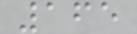165
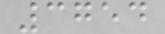3754
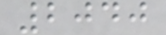2040
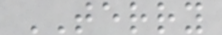TERRY
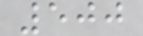500
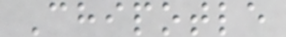Chipotle
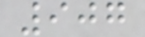907
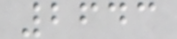2643
